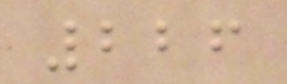226
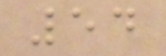54
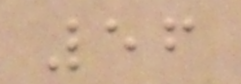56
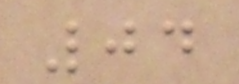04
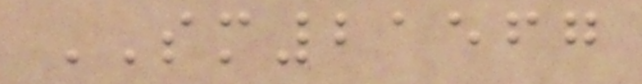SM21567
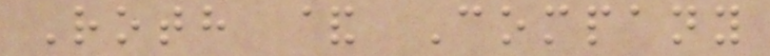Roth & Company
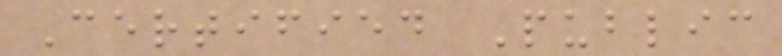Certified Public
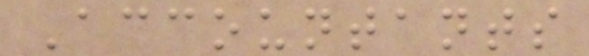Accountants
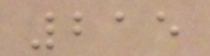215
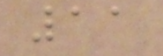11
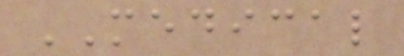MEDICAL
